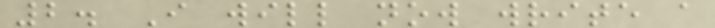2. I will now write a
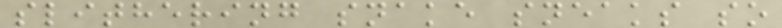slithering snake sneaks so
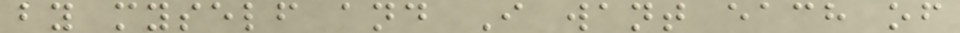by myself and I want each of
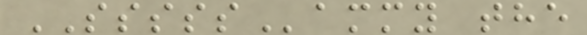SSSSSammy the
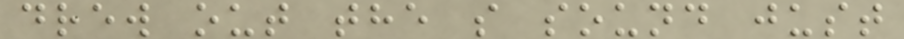drew out the s sound just
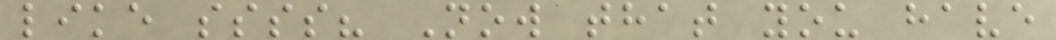like ssss? Now that you have
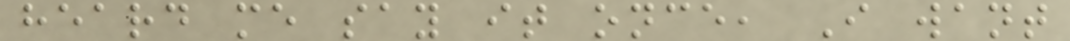heard me say it once, I want
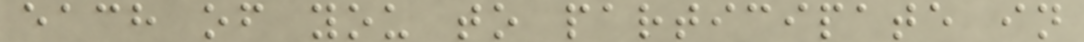each of you to participate in
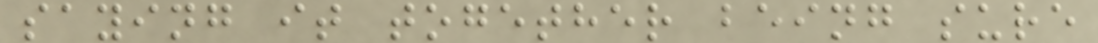saying it together being sure
